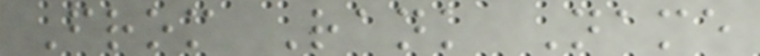From Rank Name
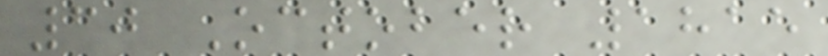30 October 1815
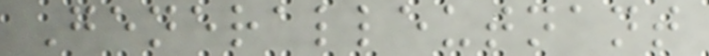Generalleutnant
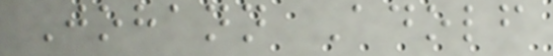Johann Adolf
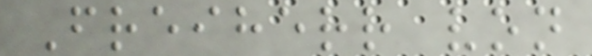Freiherr von
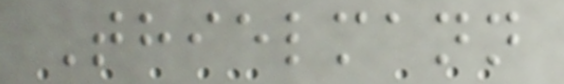Thielmann
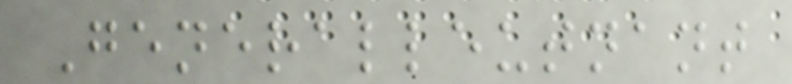Generalleutnant
